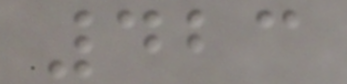423
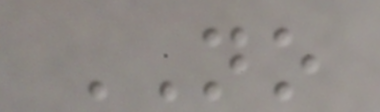NO
